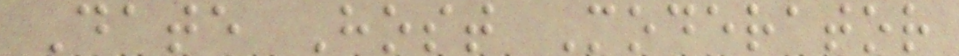Date Host Moderator
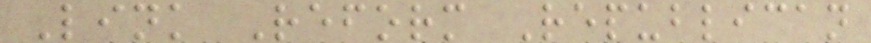Link Reform Republican
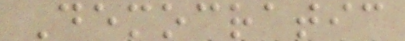Democratic
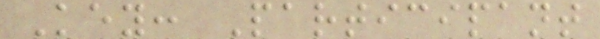Key: Participant
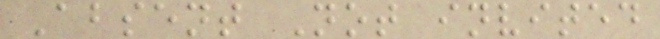Absent Not invited
